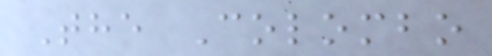The Colombo
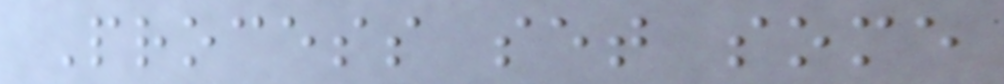Process set some
